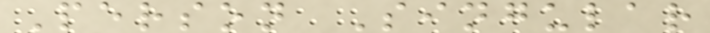Person Singular
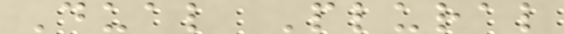Dual Plural
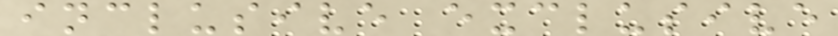inclusive exclusive
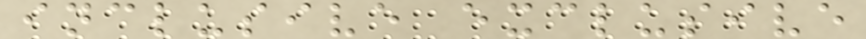inclusive exclusive
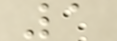1
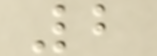2
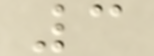3
